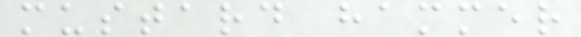mustard hammer
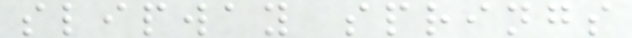slipway springs
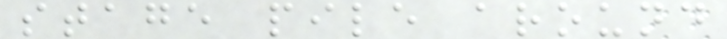stage pile around
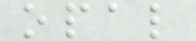opal
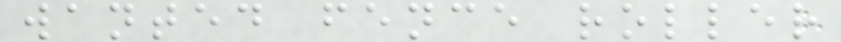wanted fence roller
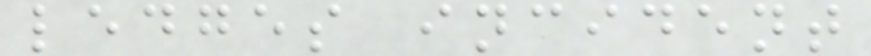ledges incident
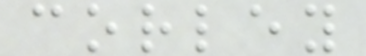corley
